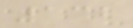132
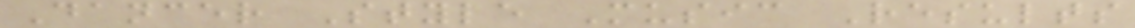Dancer Style Music Results
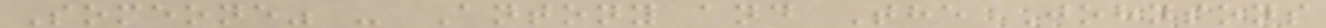Someone" - Antony and The Johnsons
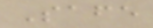Safe
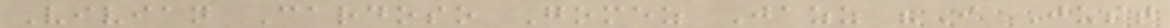Vivian Cardoso Gomez Jazz "I Just
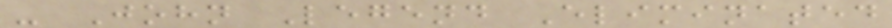- John Legend Eliminated
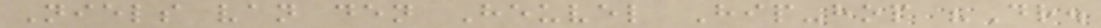Niels van den Heuvel Hip-hop "Dr.
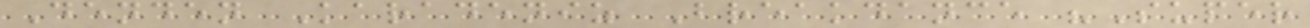Denden Karadeniz Breakdance "Super
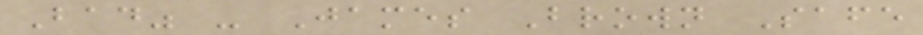Bad" - James Brown Safe
